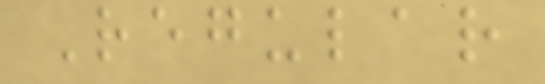Regular
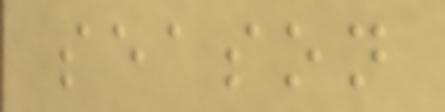season
